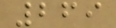269
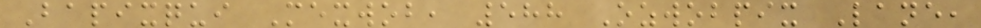Bapixqui Mexwob, 588 Ozwobpix Lane,
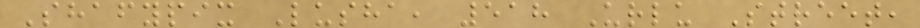Shafypix Lusha, 518 Urlu Street,
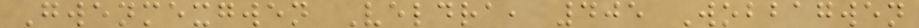Gwenmexgwen Veldra, 405 Wobbagwen
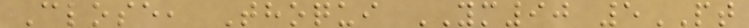Close, Thoqui YM90 5PT
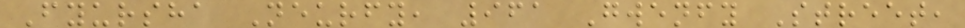Fyursha Neurfy, 961 Gwenfy Street,
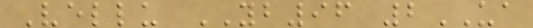Vellu YB96 2UA
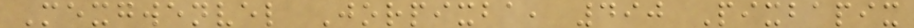Mexgwenvel Jorpixba, 490 Pixbapix
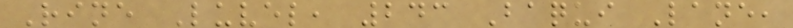Rine Luvel, 243 Baqui Lane,
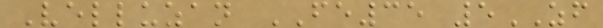Velluzan FE35 5ZF
